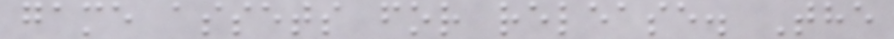game assets for release. The
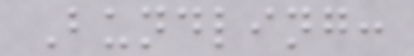Bundling:
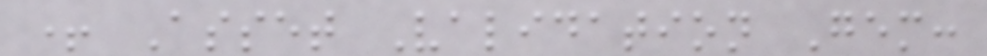+ Asset Validation Gem:
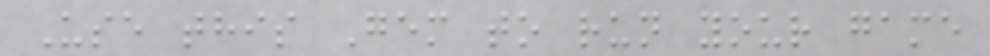Use this Gem to run your game
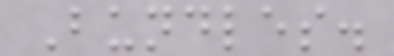Bundles.
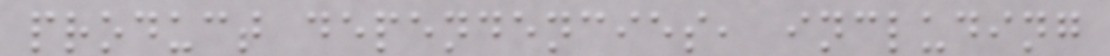product dependencies, including
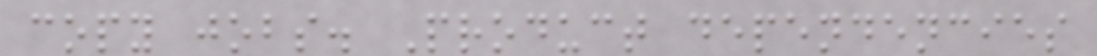copy jobs. Product dependencies
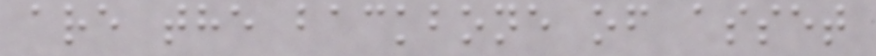are the backbone of asset
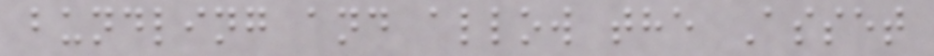bundling and allow the Asset
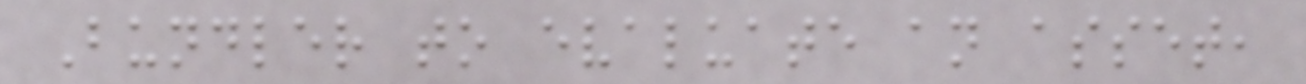Bundler to evaluate an asset,
